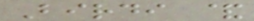Birdi &
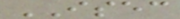ISEC
